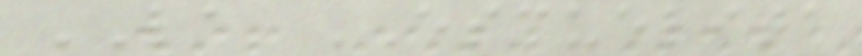LA ESCUELITA
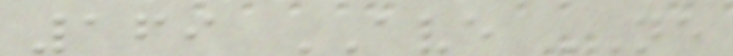169 AVE NE
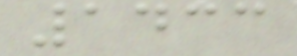1433
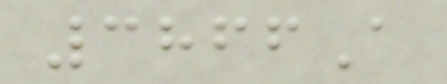3866A
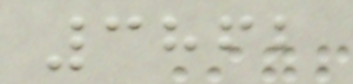3862
